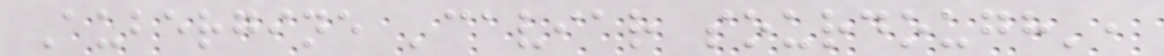Aubergine 'caviar sourdough',
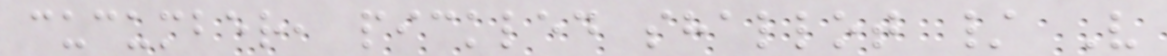cucumber, pickled shallot / V
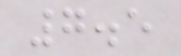7.5
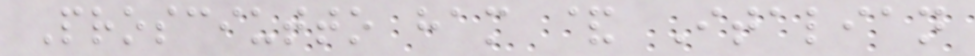Prosciutto ham & Italian
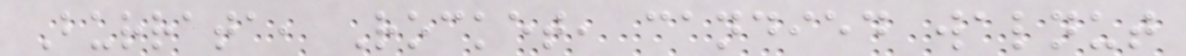Burrata, Rocket, candied walnut
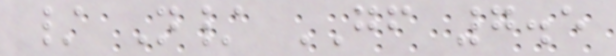/ N/ GF 7.5
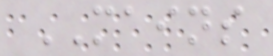MAINS
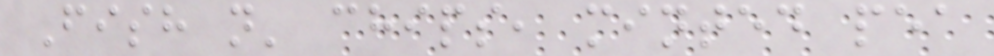Fish n' chips, minted pea
